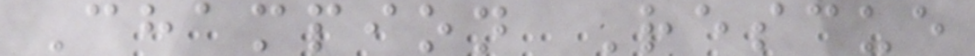Champion Rescue
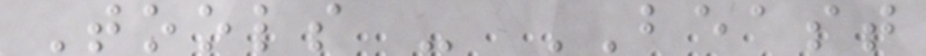Tools - BEAST
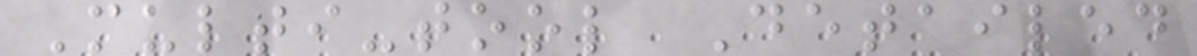Multi-tool Detailed
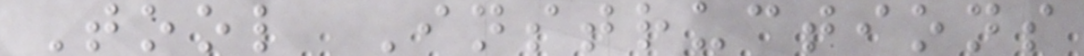Tool Instructions
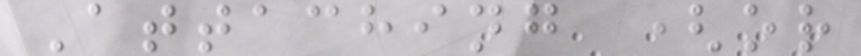Attaching (or
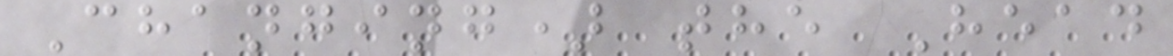Changing) the Head
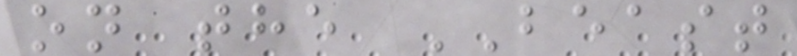on the BEAST
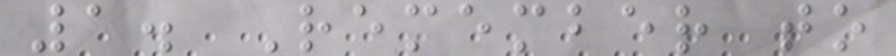1. Remember to
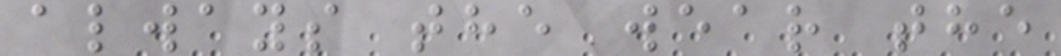always the wear the
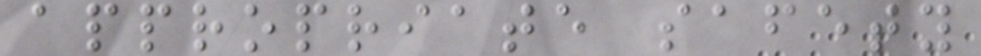appropriate safety
